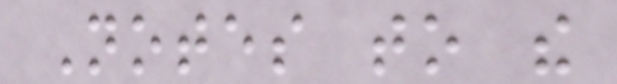Notes to the
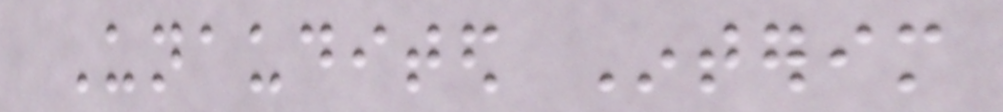Unaudited Interim
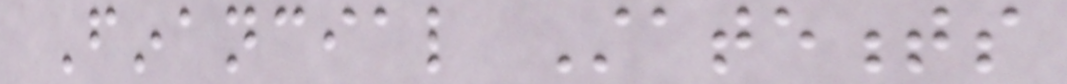Financial Statements
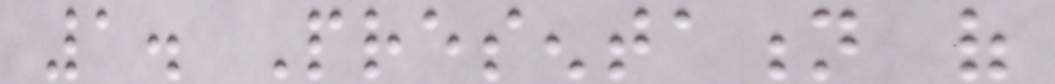1. Presentation of
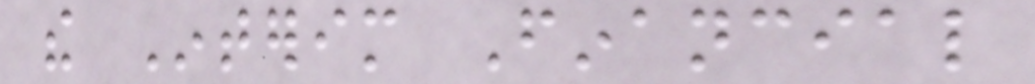the Interim Financial
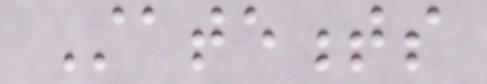Statements
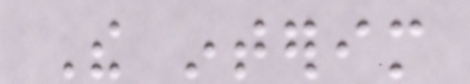The interim
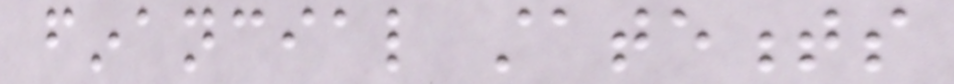financial statements
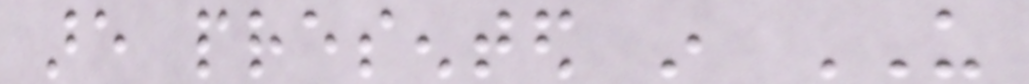are presented in US
